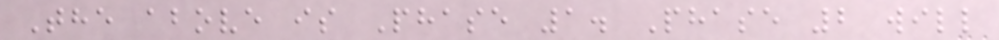The above is Phase 1. Phase 2 will
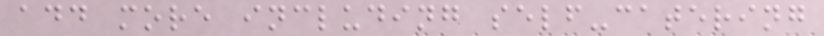add more including self-catering
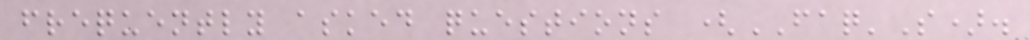frequently asked questions (FAQ'S).
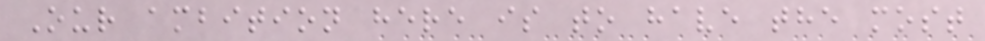Our ambition here is to have the most
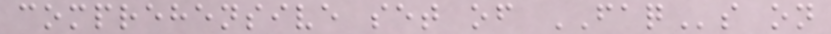comprehensive set of FAQs on
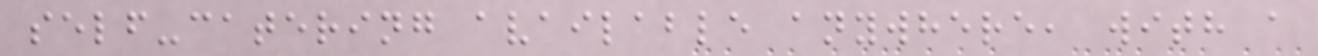self-catering available anywhere, with a
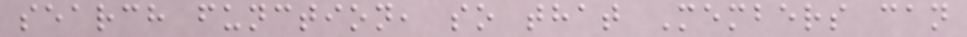search function, so that Members can
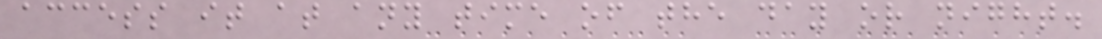access it at any time of the day or night.
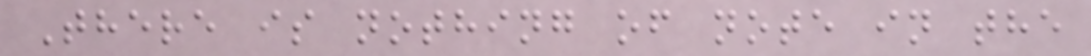There is nothing of note in the
